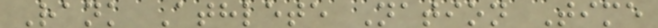Rank Athlete Nation Time
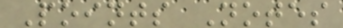Points Notes
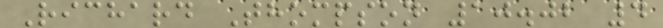Richard Thompson 10.02 4
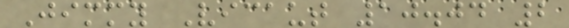Jimmy Vicaut 10.04 2
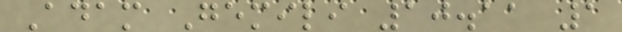Adam Gemili 10.11 1
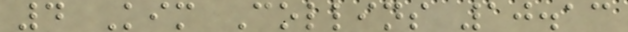4 Kim Collins 10.13
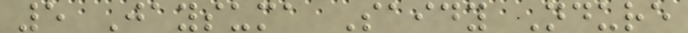5 Jaysuma Saidy Ndure
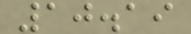10.19
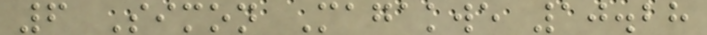6 Simon Magakwe 10.28
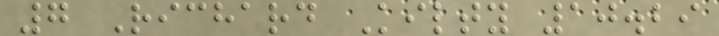7 Richard Kilty 10.29
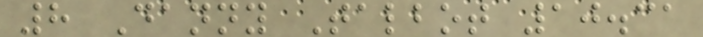8 Danny Talbot 10.31
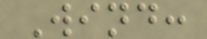Wind:
